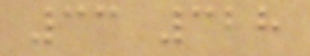33 328
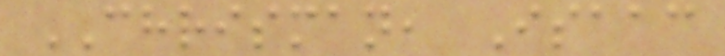CHRISMAN, Isaac
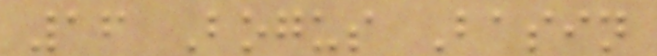16 Bogus Basin
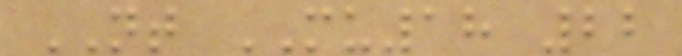NT MU18 22
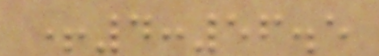+4:56.5
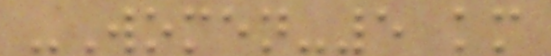-Women-5 km
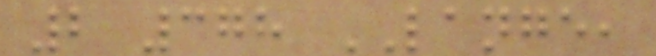2 378 LANGE,
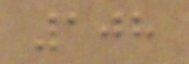108
